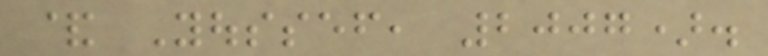& Youssef, 2007).
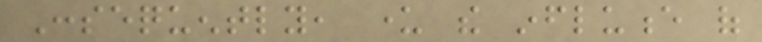Consequently, under the influence of
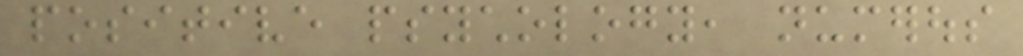positive psychology, numerous
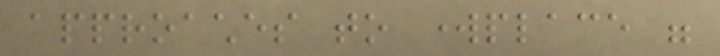approaches to workplace were
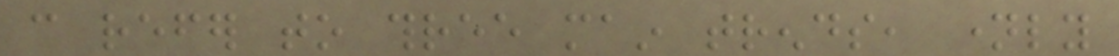can refer to three main trends, namely
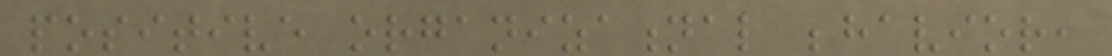positive organizational behavior,
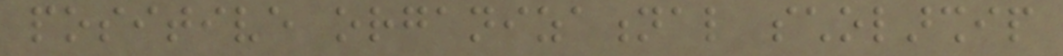positive organizational scholarship
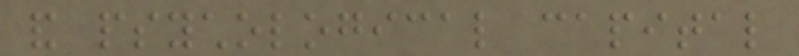and psychological capital
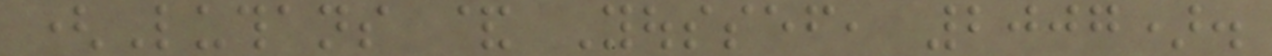(Luthans & Youssef, 2007).
